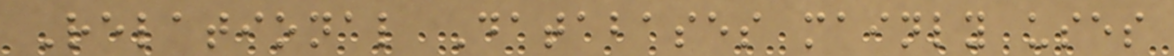Relational Databases mainly uses
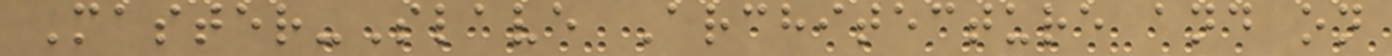Master-Slave Architecture and on
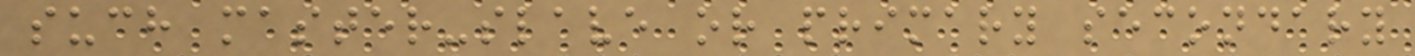such master-slave or primary secondary
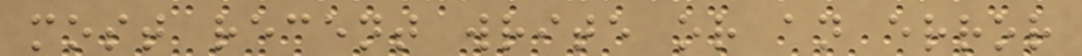most recent write or an error
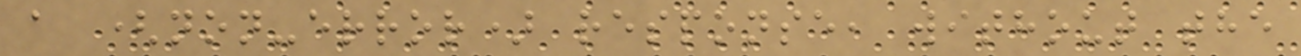a (non-error) response, without the
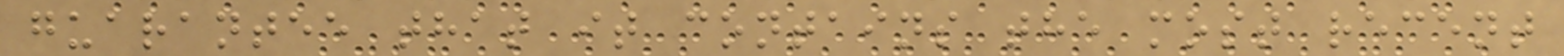guarantee that it contains the most recent
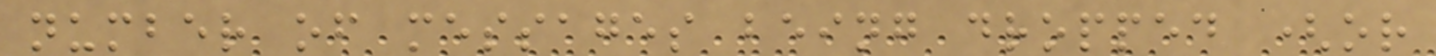number of messages being dropped (or
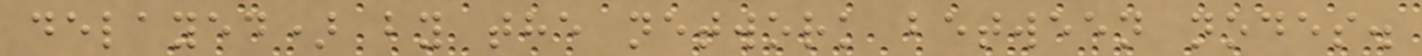delayed) by the network between nodes.
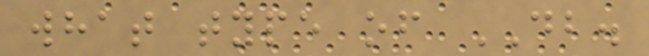what type of DB.
